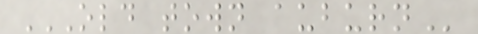OLD TOWN AUBURN
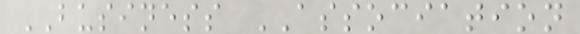BUSINESS ASSOCIATION
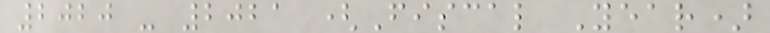2020 - 2021 (Fiscal Year)
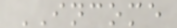INCOME
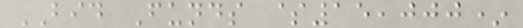BID Funds $15,000*
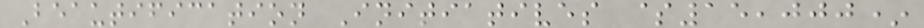Beautification Initiatives $15,000*
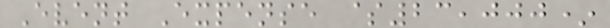Event Expense $23,000*
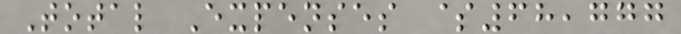Total Expenses $68,777
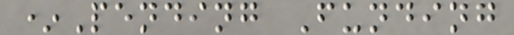*Pending Funding
